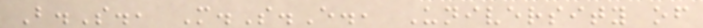B.S., M.S.E., University of
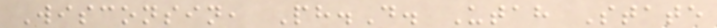Wisconsin, Ph.D. Utah State
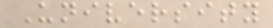University
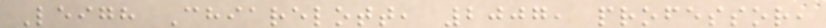Leigh Chiarelott, 2007, professor,
